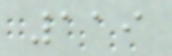119
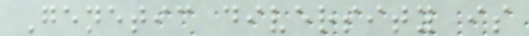Genetic diversity is
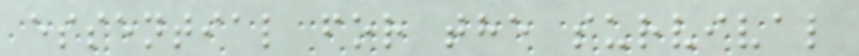essential for the survival
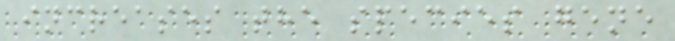increases the species gene
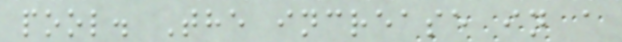pool. The increase in a
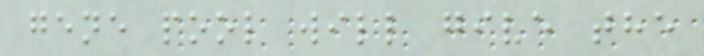gene pool will give the
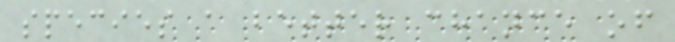species a better chance of
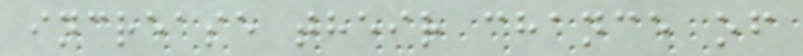increase their chance of
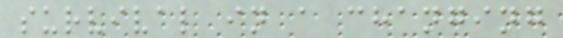survival in a changing
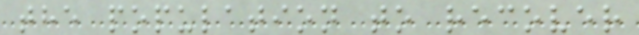the population to recover
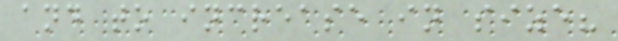and to increase in size?
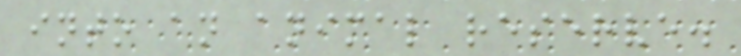into an animal reserve.
